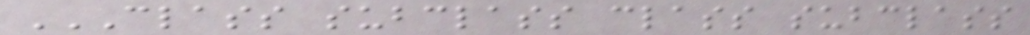CLASS SUBCLASS CLASS SUBCLASS
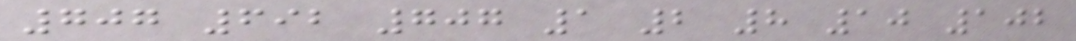707 692 707 1 2 8 10 102
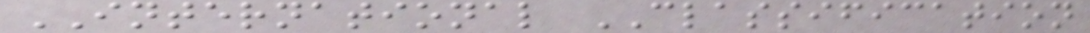INTERNATIONAL CLASSIFICATION
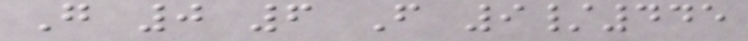G 0 6 F 9/445
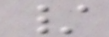/
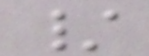/
